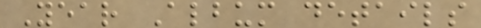Year Album details
